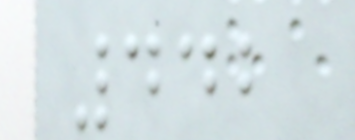442
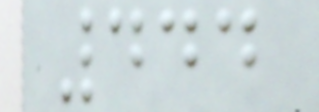444
